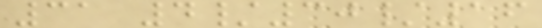31 4/30/16
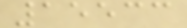15533
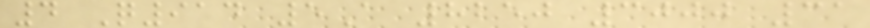4 Q914 5A 8250 3000 31
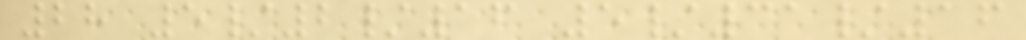28 5/2/16 5/31/16
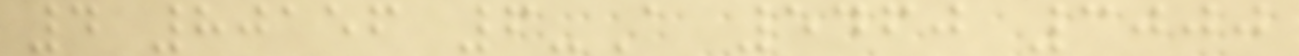4 80156 6-A 5460 3000
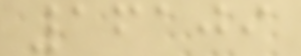16109
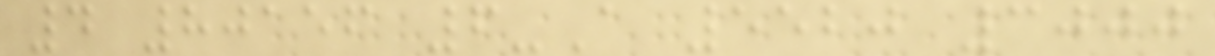4 80156 6-A 5520 3000
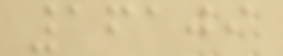16109
